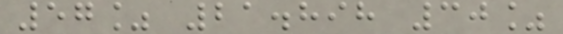57% 21.898 30%
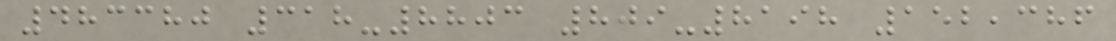483380 318-8803 809-8198 152,386
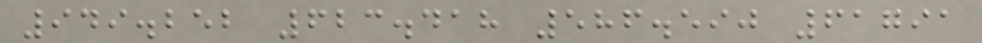949.252 623.418 586.590 61791
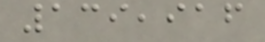139,916
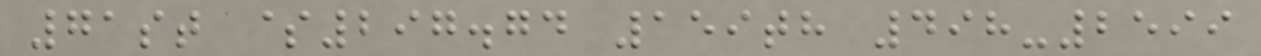71st $297.74 159th 498-2599
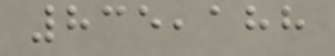835,188
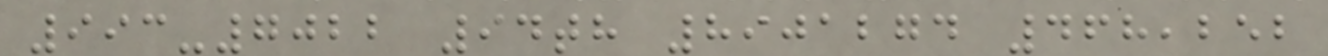993-7022 94th 8901274 468,252
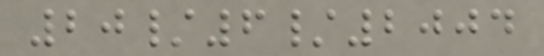20/6/2004
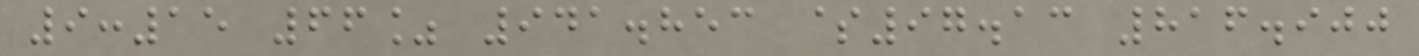9:15 66% 941.853 $97.13 816.900
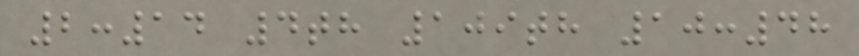2:14 4th 109th 10:48
